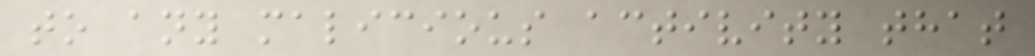to any malicious activity that
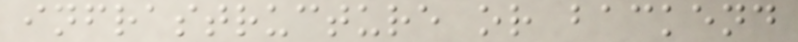infrastructure or backend
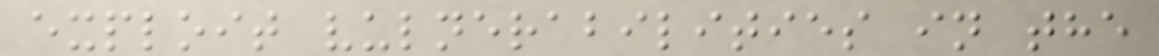exploit vulnerabilities in the
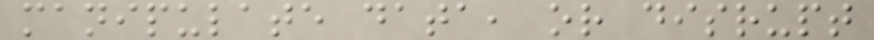manipulate data, or disrupt
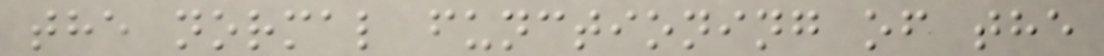the normal functioning of the
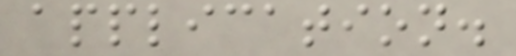application.
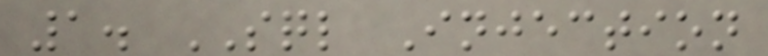1. SQL Injection
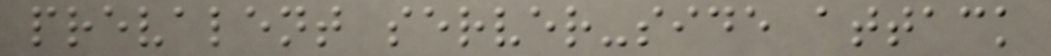prevalent server-side attack
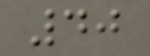40
